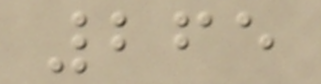265
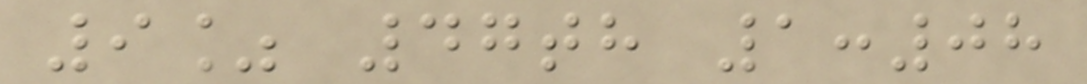9% 47th 1:08
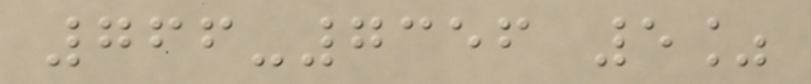766-7356 5%
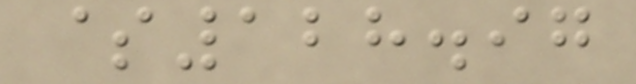$128.97
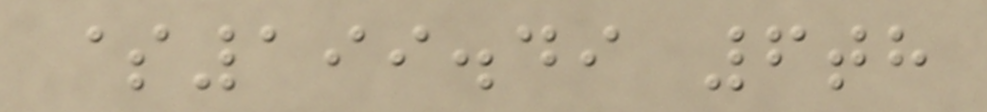$199.49 6th
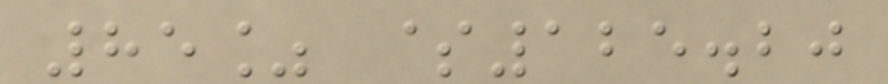85% $125.20
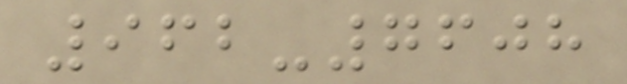962-7608
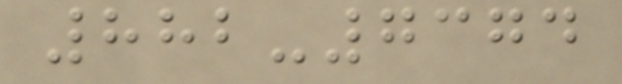882-7374
